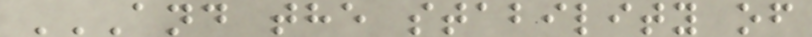AND THE STABILITY OF
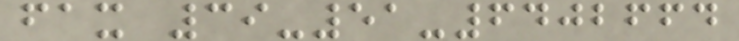fax 39-51-6402664
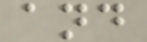and
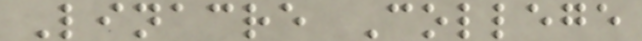Linacre College
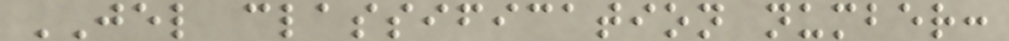JEL classification number:
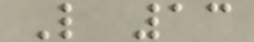L 13
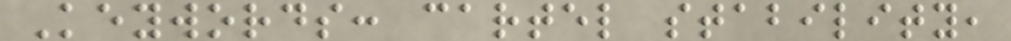Keywords: cartel stability,
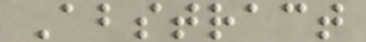Abstract
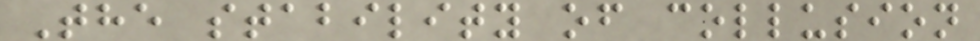The stability of collusion
